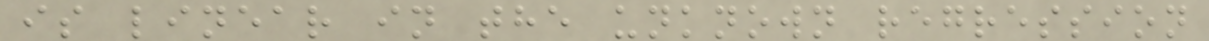is linear in the unknown regression
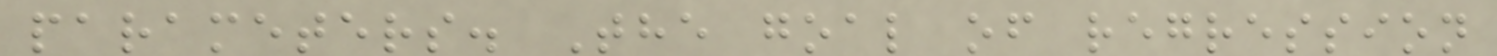parameters. The goal of regression
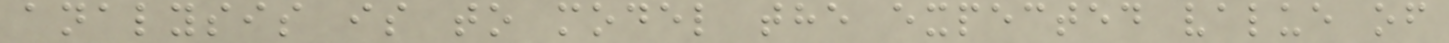analysis is to model the expected value of
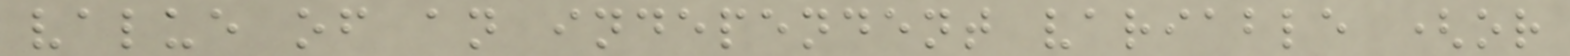value of an independent variable (or
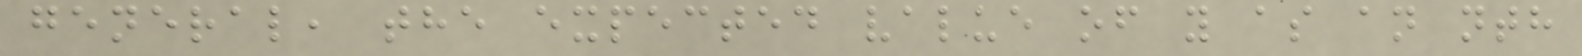general, the expected value of y as an nth
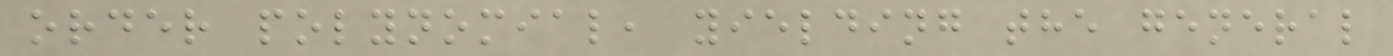order polynomial, yielding the general
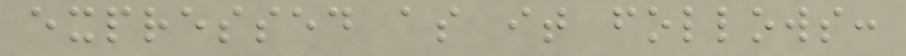expressed as it follows:
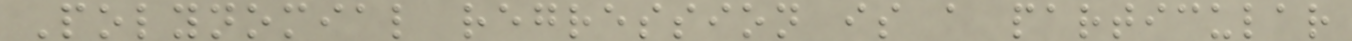Polynomial regression is a particular
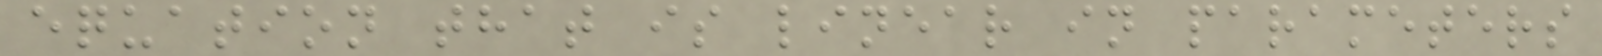equation that is linear in parameters
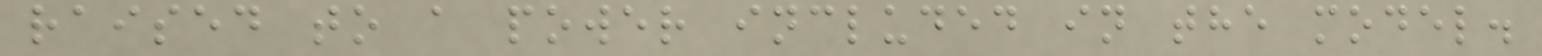raised to a power included in the model.
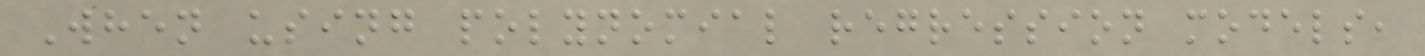When using polynomial regression models,
